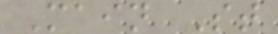Main St
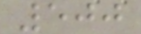500
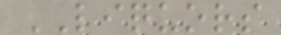LIQUORS
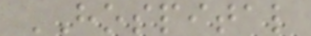HOSPITAL
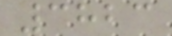3823
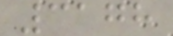3178
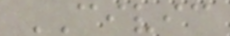CIVIC
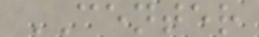CENTER
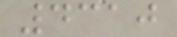4310
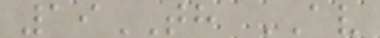19TH AV
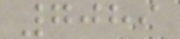7089
